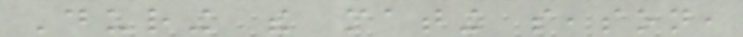During the mating season,
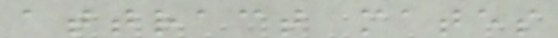attract mates
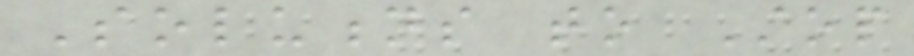Solutions to Stop
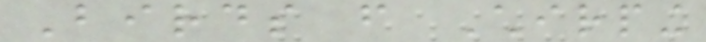Birds from Chirping
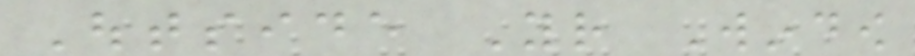Outside Your Window
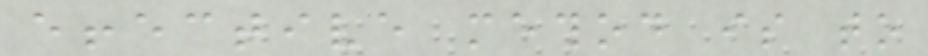effective method is to
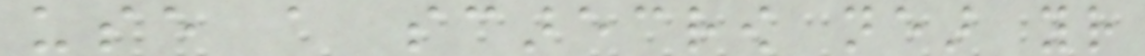use a scarecrow near your
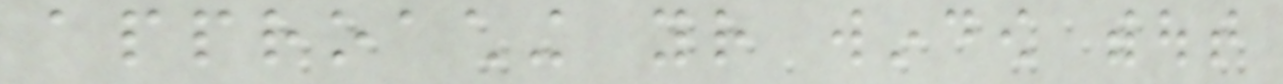approaching your window without
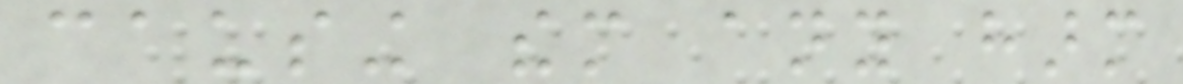causing them any harm
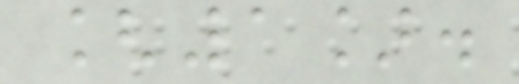[1].
